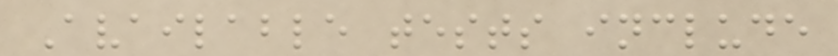Available tests include
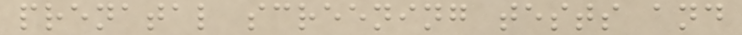prenatal screening tests and
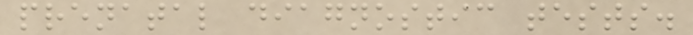prenatal diagnostic tests.
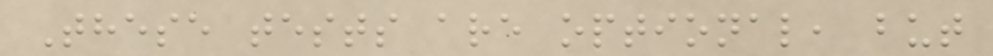These tests are optional, but
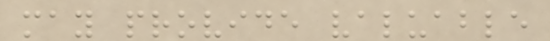may provide valuable
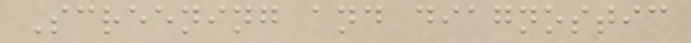Screening and diagnostic
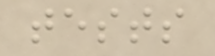tests
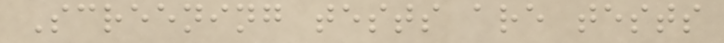Screening tests are tests
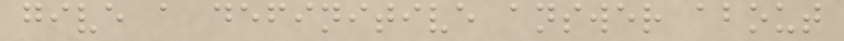give a definitive answer about
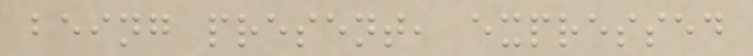being present, expressed
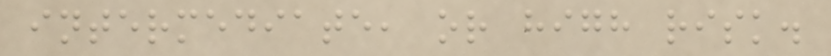intermediate, or high risk.
